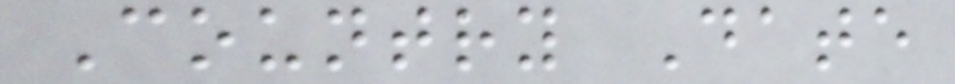Country Date
